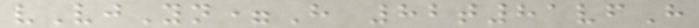vVjYn=H 82t81vfH
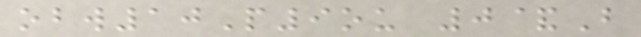obw10P9ou 0&B
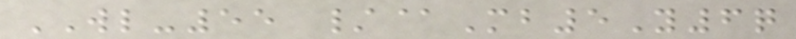WL-55 /@Mb5Y6q
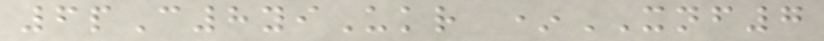6pC8yiUkr *XNF7
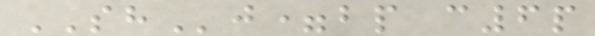SHj=bp c6p
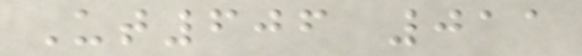Ut606 011
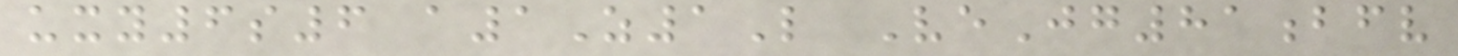uxy6s6 a1Z1L VeJg81bfv
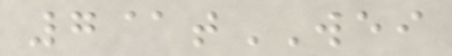7@tWEI
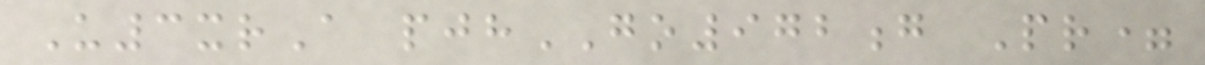U3xrA pjhGO972g Pr=
